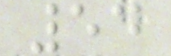54
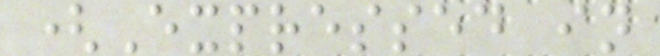(Expressed in
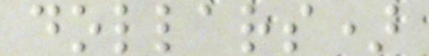dollars)
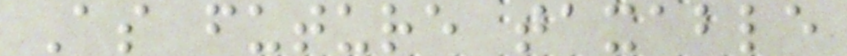As future taxable
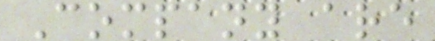Company are
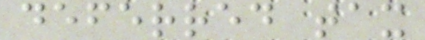deferred tax
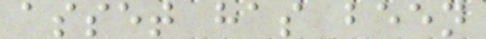asset has been
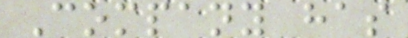Company has
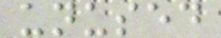unused
